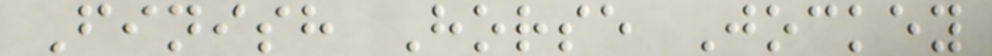Finish Horse Jockey
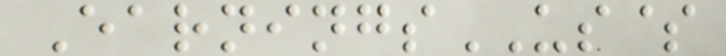EarningsUS$
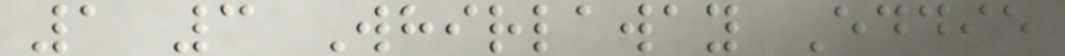1 3 Whirlaway Eddie
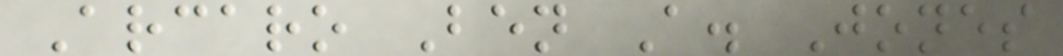Arcaro Ben A. Jones
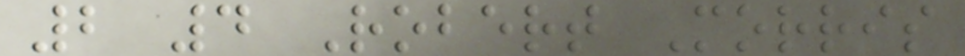2 4 Robert Morris
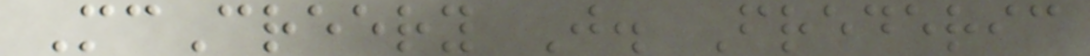McCreery J. Frederic
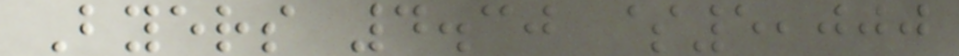Byers 4.30 $5,000
